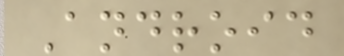Android
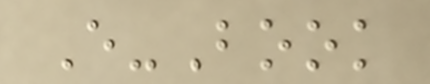E-Book
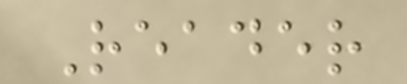Reader
